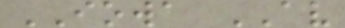IOWA AV
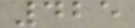425
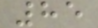85
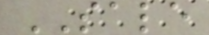SALE
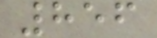856
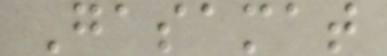Gasamat
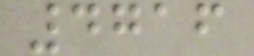4716
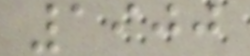1900
